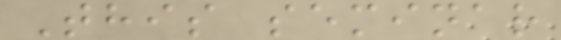This seminar
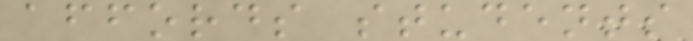affords students
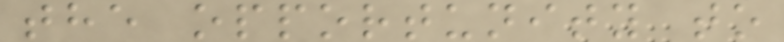the opportunity to
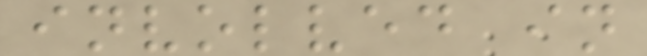involved in
